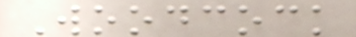Woodcock
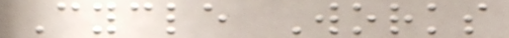Cycle Works
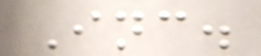Inc.
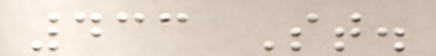433 St.
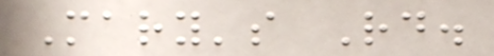Mary's Rd.
